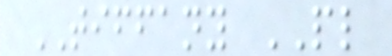TIFFANY PL
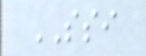SSI
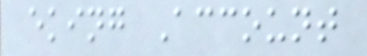eking Account
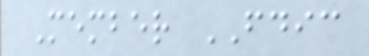Member FDIC
